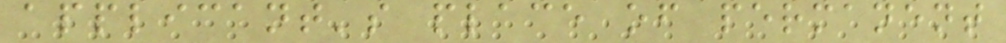applicant's place of permanent
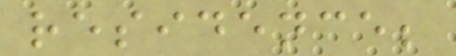residence;
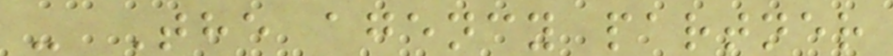- The agency partner
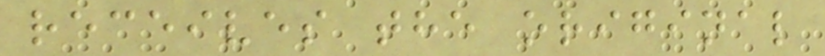receives the original
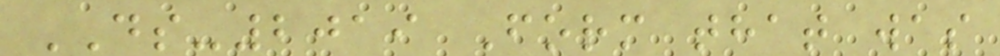DS-2019 Form that was
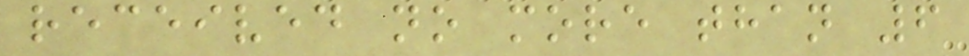received no more than 6
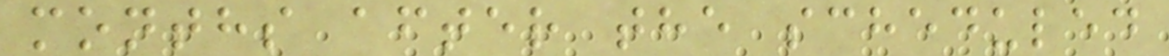months after the scheduled
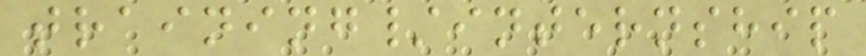training/internship
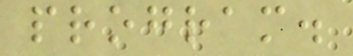program.
